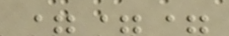===
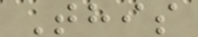This
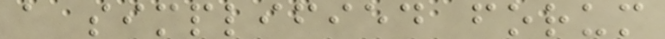a simplified forum
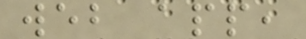web app,
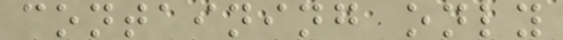containing only
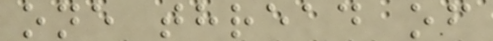one thread of
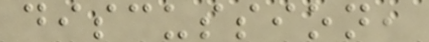discussion,
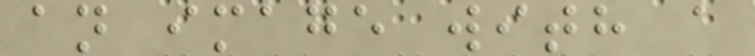an image with a
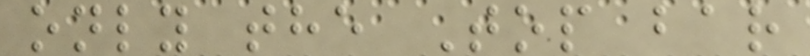only the Top bar
